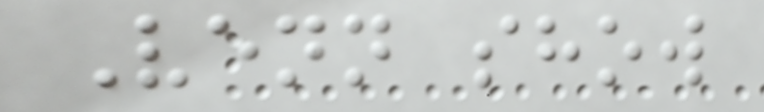Venn show
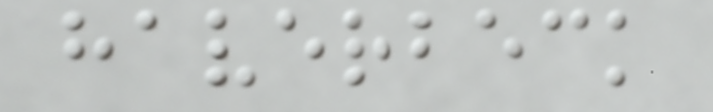haverbeck
